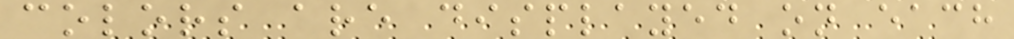colors are displayed on each
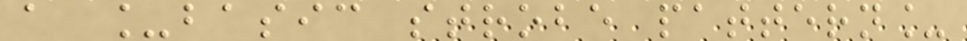a _basic strobe pattern_
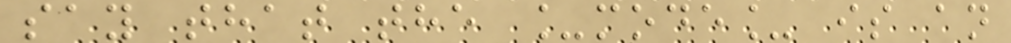say that the _mode_ is an
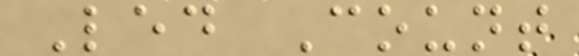Led Count
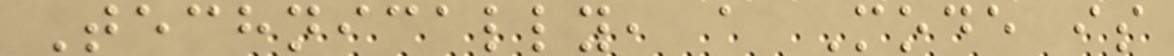Technically, a Mode is
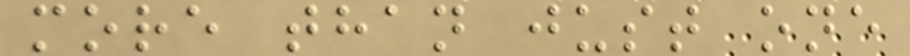more than just one
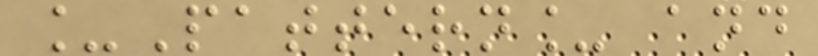_Pattern_ and
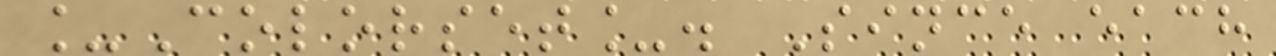_Colorset_. Since each
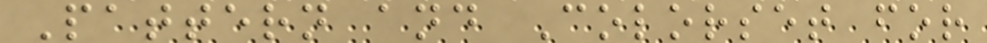Pattern and Colorset for
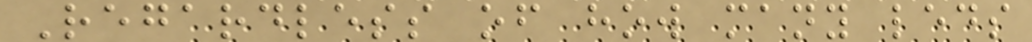Regardless of how many leds
